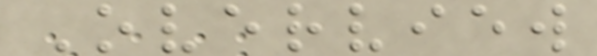Overview
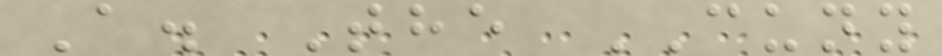A. The CUNY
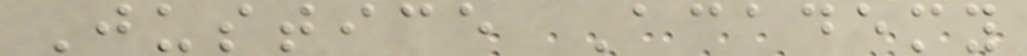Justice Academy
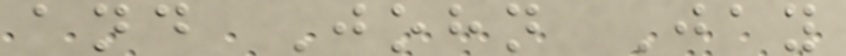and John Jay
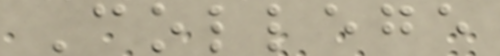College
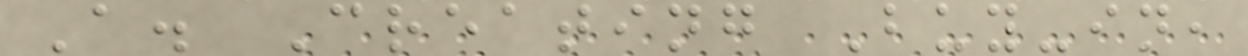A. Creating Buy-in,
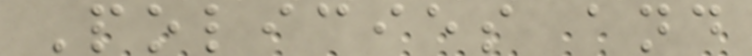Policies and
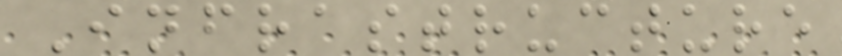Infrastructure
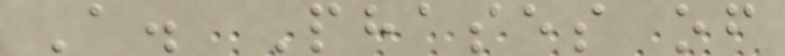A. Phases of
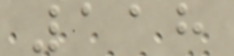118
